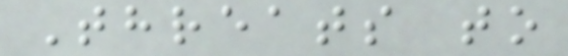Threats to
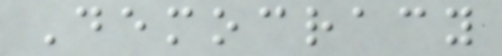Democracy
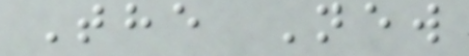The New
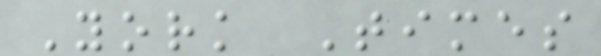York Times
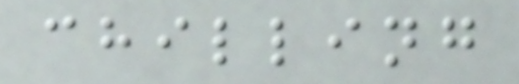chilling
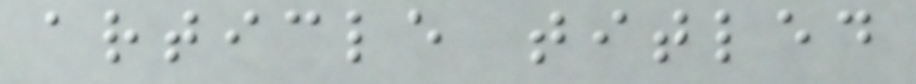article titled
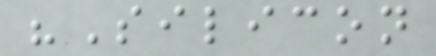"Silicon
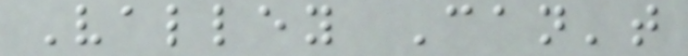Valley Can't
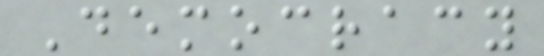Democracy
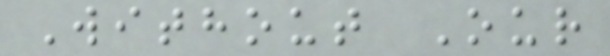Without Our
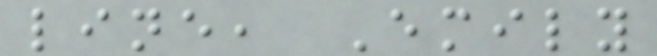line, Emily
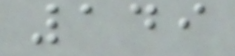149
